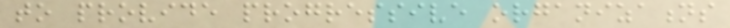to provide progressive organizations
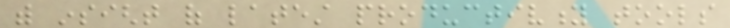with insight of latest productivity tools
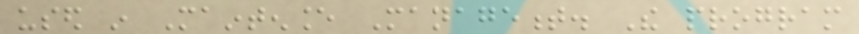used in Maintenance Management. The program
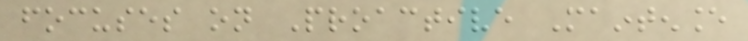focuses on Proactive Maintenance
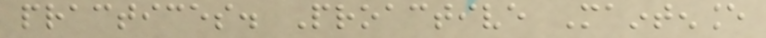practices. Proactive Maintenance
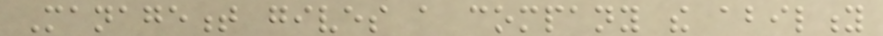Management gives a company the ability
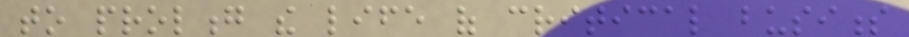to prolong the life of critical business
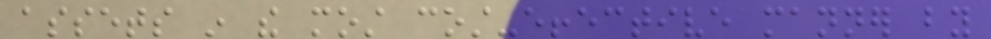assets in the most cost-effective manner by
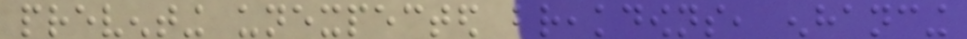preventing unexpected breakdowns, enhancing
